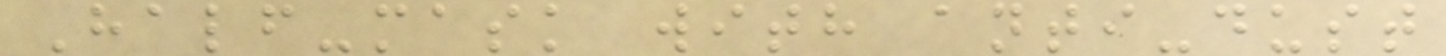Half-mask with anti-dust
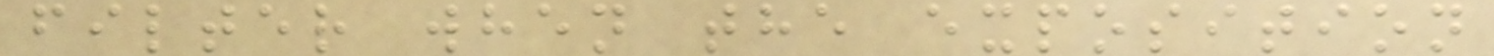filter when the exposition
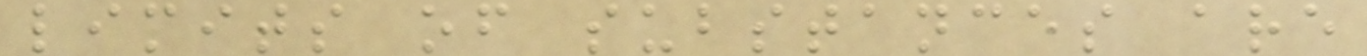limits of substances are
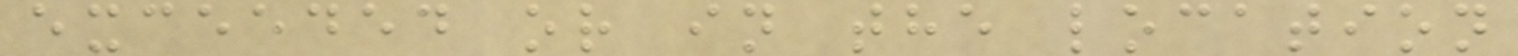exceeded or in the location
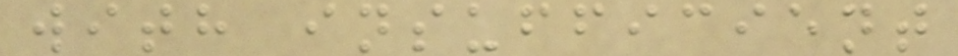with insufficient
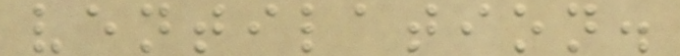ventilation.
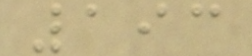193
